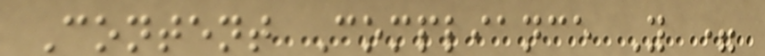Content Compliance Y =
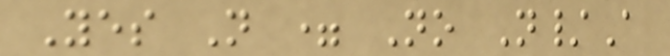Yes N = No N/A
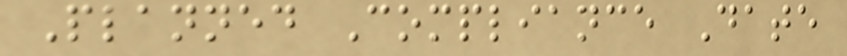Planned Compliance Date
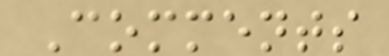Comments
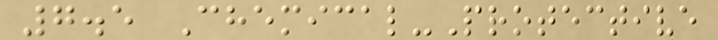7.5 Chemical-Protective
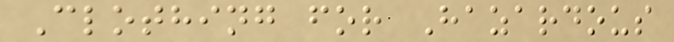Clothing for Hazardous
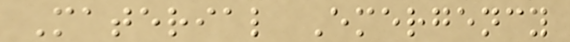Material Emergency
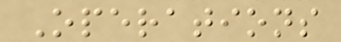Operations
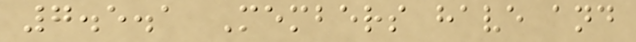7.5.1 Members have and
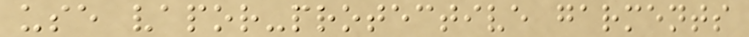use vapor-protective garments
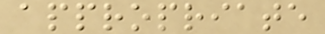appropriate
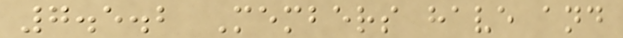7.5.2 Members have and
